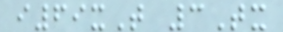i69xT 3Tx
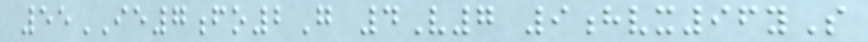55IE7fo2G 4V7 9hvx96yS
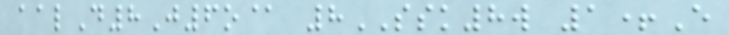aalD8J6o@ 8SSK8w 1+E
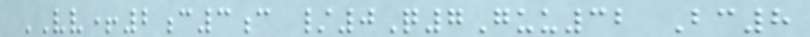VV+2c3c /0Q7Guu32 Bc8
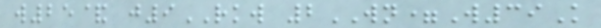w25& j9RKW 2WN=W39K
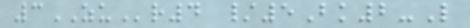3ZUr4 /5Bk2-L
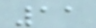11
